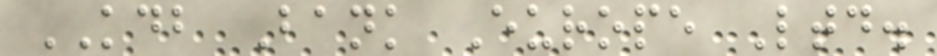KDB Bank Europe Ltd.
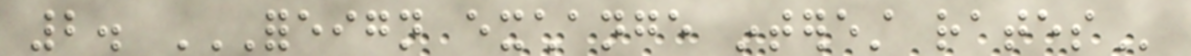2. FOREIGN EXCHANGE INTEREST RATES
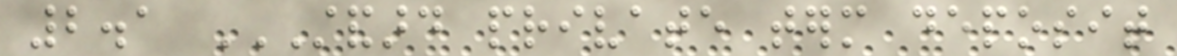2.1 STANDARD PRIVATE TERM DEPOSIT
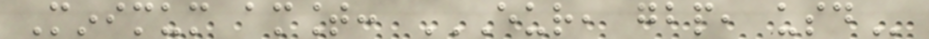Minimum amount: EUR, GBP, USD
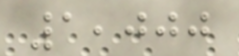1,000
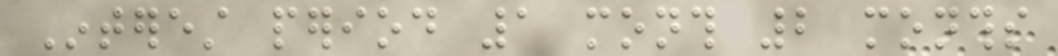Interest period 1 month 2 months
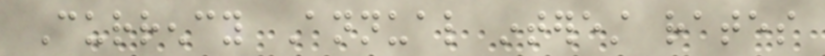Currency Annual interest rates
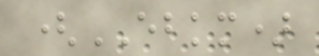(EBKM)
